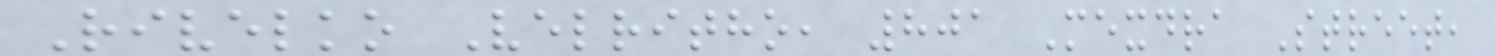Rivelko Velritho, 801 Mexdra Street,
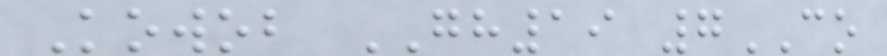Kowob GH19 7CO
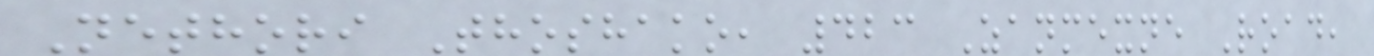Nethori Thoshako, 423 Zanmexne Road,
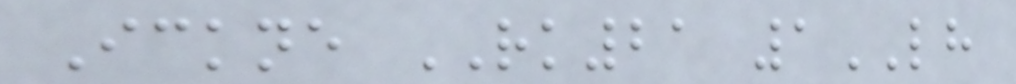Ickne RK21 1LH
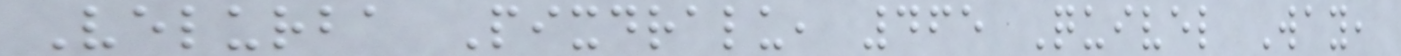Velurba Pixdralu, 465 Quivel Way,
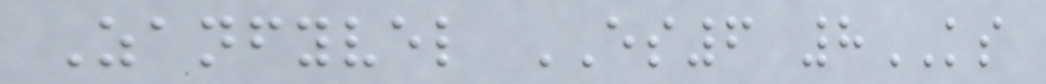Zanfyvel ES6 8KS
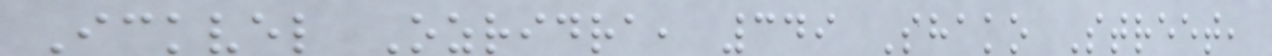Ickvel Ozridra, 349 Shako Street,
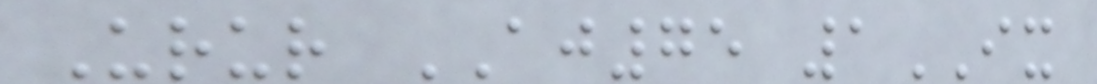Urur AJ75 1IX
